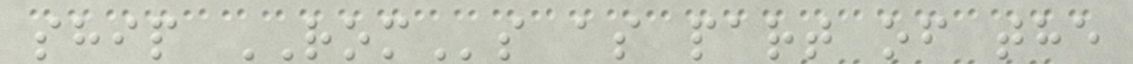ship ROMs as part of the
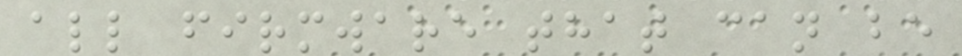all firmware that can be
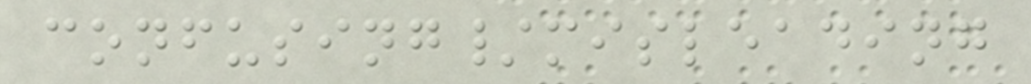confusing/misleading
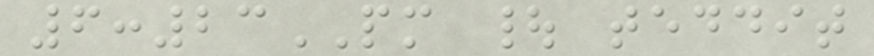6:23PM | teddit
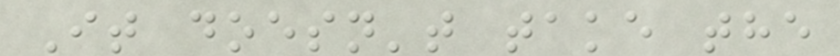It doesn't take the
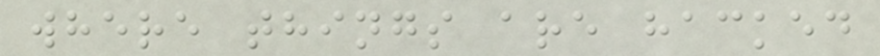where things are hacked
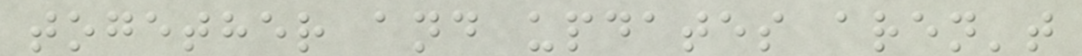together and updates aren't
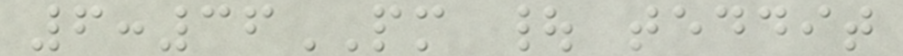6:36PM | teddit
